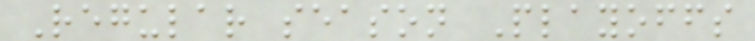Regular season Playoffs
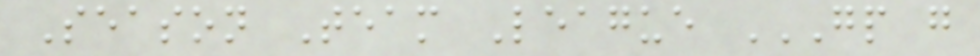Season Team League GP G
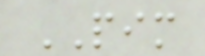PIM
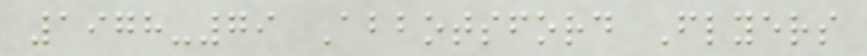1978-79 Abbotsford Flyers
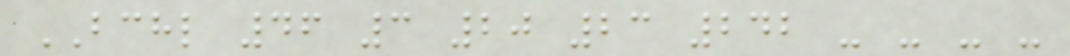BCHL 46 3 20 23 242 - - - -
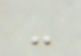-
